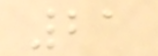21
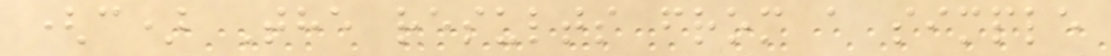(c) The results from a simple
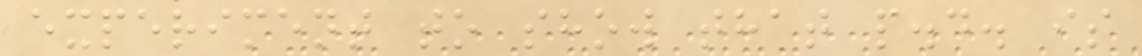experiment to show that p.d. is
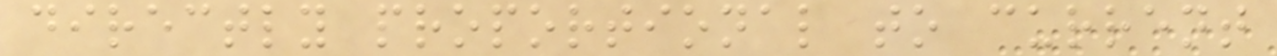directly proportional to current
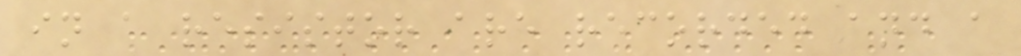in a resistor are recorded and a
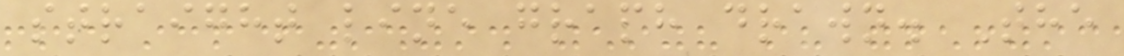straight line graph drawn. The
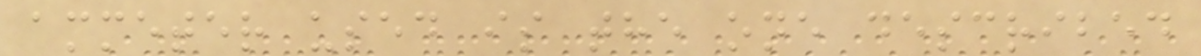ammeter used is the one described
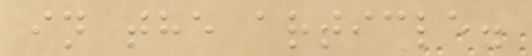in the article.
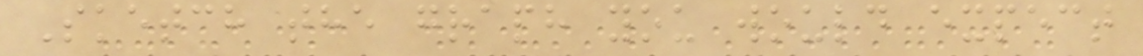Sketch the graph you would expect
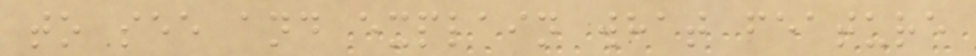to see and explain what feature
